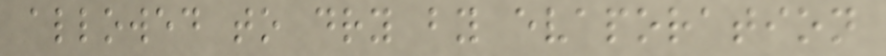allowed to dry by evaporation
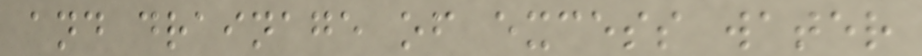and drainage of excess water
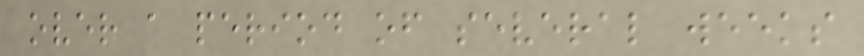over a period of several weeks
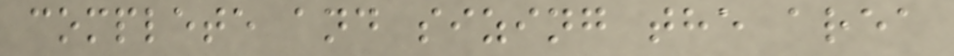complete and sizing the area
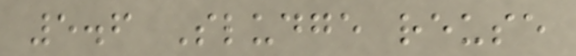5.6 Sludge reuse
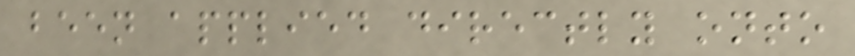been applied directly onto
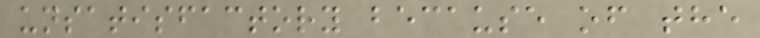unsatisfactory because of the
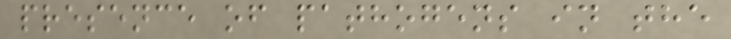presence of pathogens in the
